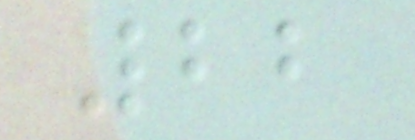22
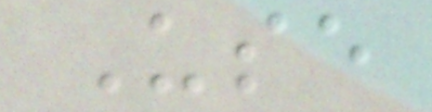Use
